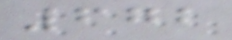672
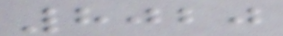8020
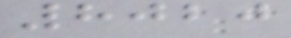8020
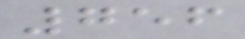756
